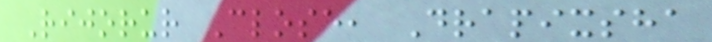Rijorur Close, Drapixsha
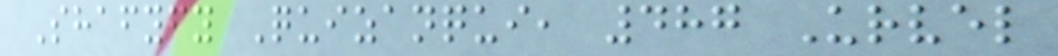Shafyfy Quizanqui, 487 Urvel
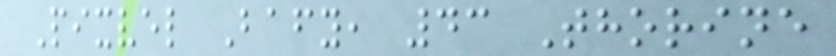Pixvel Bafy, 43 Thorine
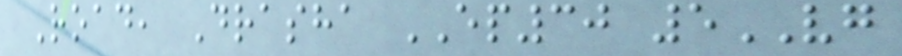Road, Drasha EP30 5VG
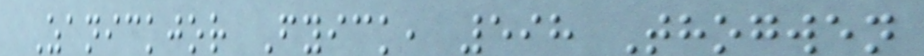Zanickjor Fyick, 598 Thogwen
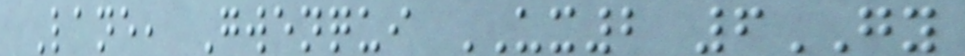Lane, Gwenqui UX2 6GY
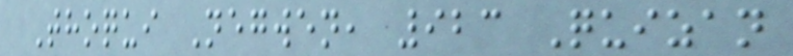Thoqui Negwen, 923 Quizan
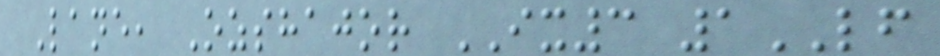Lane, Ozshajor IX3 1LF
